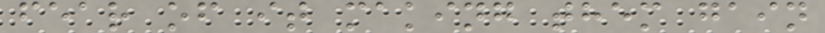fear of it making them gain
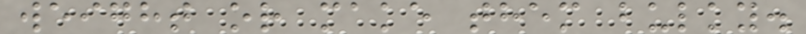weight or make them bulky.
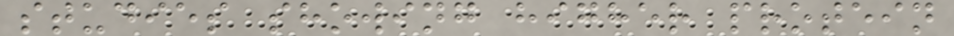studies showing higher protein
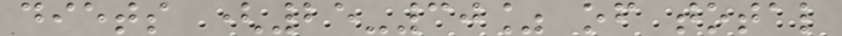diets (25-30% of total
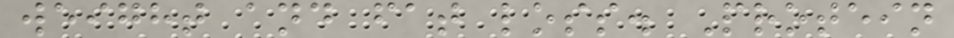weight and fat loss. Protein
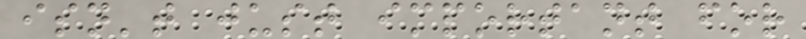isn't just important for
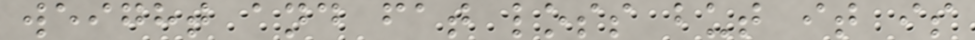weight and fat loss but it is
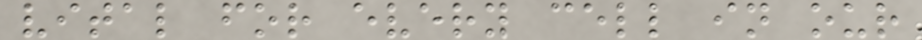vital for every cell in our
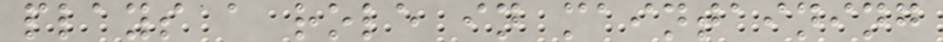plays a role in maintaining
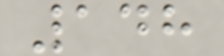148
